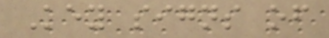Key signs of
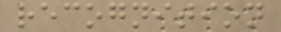recognition
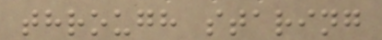through staring
